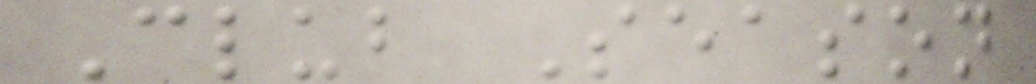Club Season
